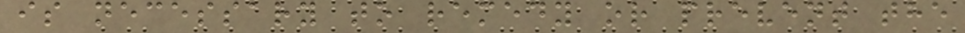is necessary to remedy or prevent the
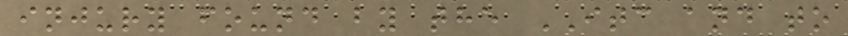injury found by the ITC and to
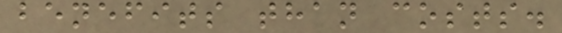benefits than costs.
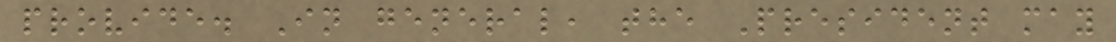provide. In general, the President may
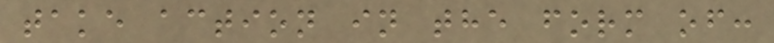take action in the form of:
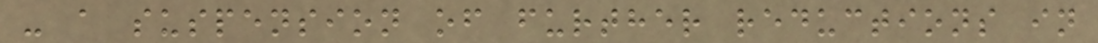- a suspension of further reductions in
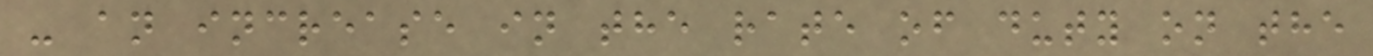- an increase in the rate of duty on the
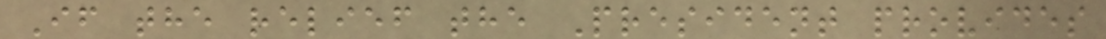If the relief the President provides
